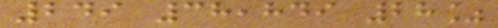249 38,849 28%
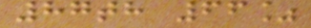87th 66%
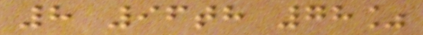8 96th 78%
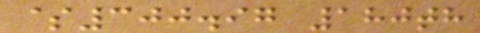$300.97 180th
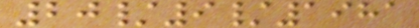20/9/1981
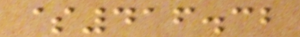$416.32
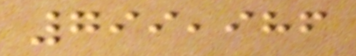799,986
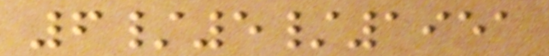6/5/1951
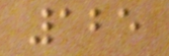125
